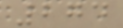274
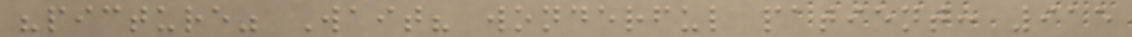"picture" Wait? wonderful patient: 915
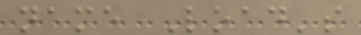name Load's
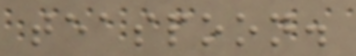teaspoon.
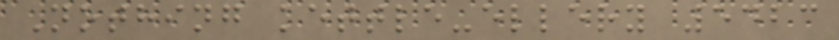Nothing kettle-ellery 5423
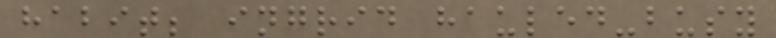habit; ingrid hauled-busy
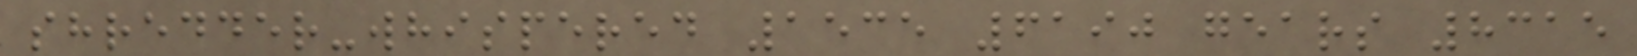shredder-whispered 1535 6190 gears 8315
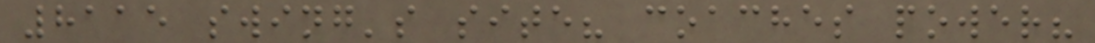8115 swing's site? coaches power?
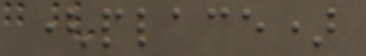(place)
